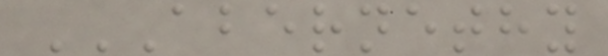ABERNETHY
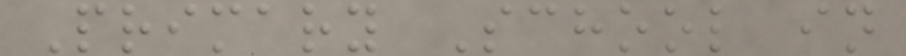Primary School in
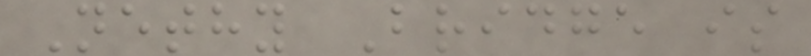Nethy Bridge is
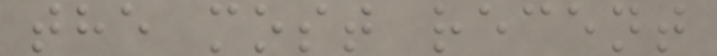the most recent
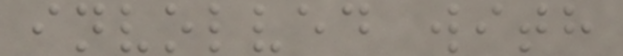involved with
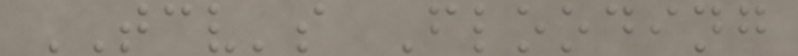TCV's Flooding
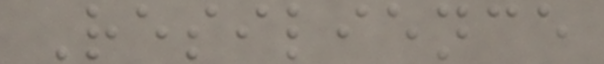Resilience
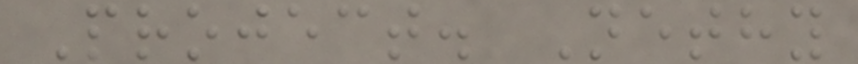Project. Nethy
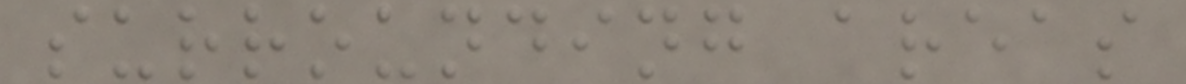surrounding areas
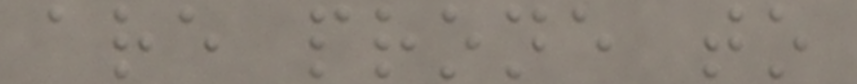are prone to
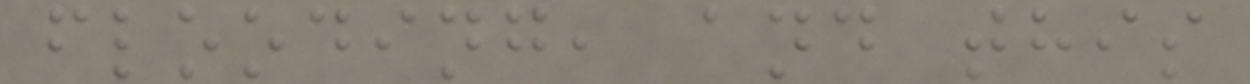flooding, and this
